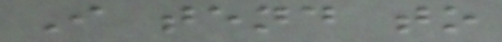I tend to
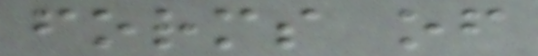forms of
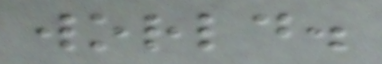world.
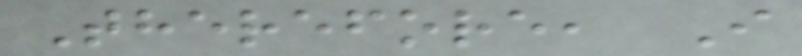Therefore, I
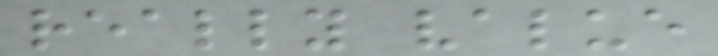really value
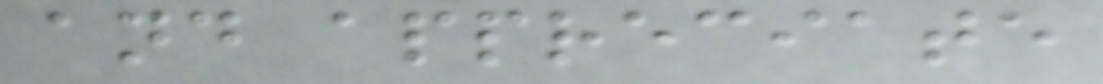and appreciate
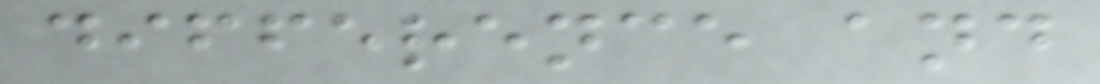difference and
